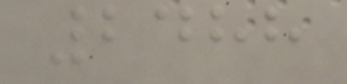2488
